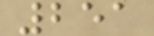251
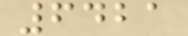6421
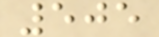505
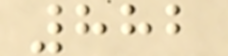882
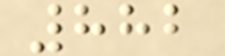882
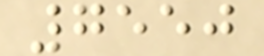7550
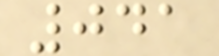041
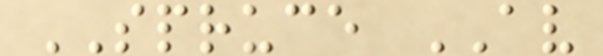SPRUCE AV
